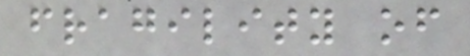fragility of
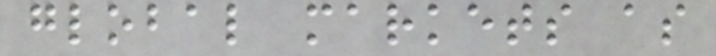global markets as
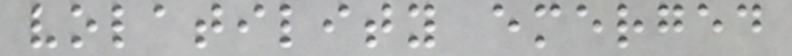volatility emerged
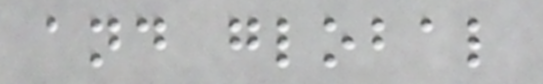and global
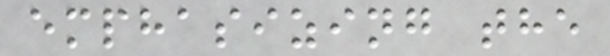emphasizing the
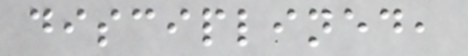disciplined,
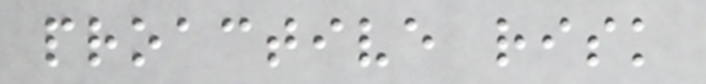proactive risk
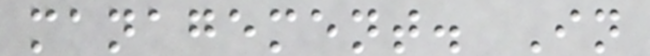management. In
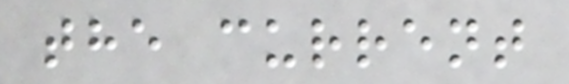the current
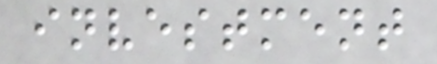investment
